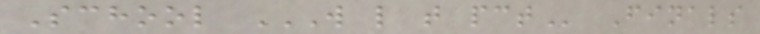School W L T PCT Finals
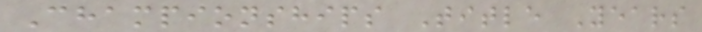Championships Title Years
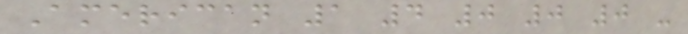American 1 4 0 0 0 -
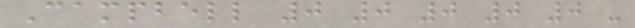Campbell 0 0 0 0 0 -
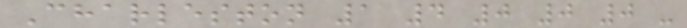Charleston 1 4 0 0 0 -
